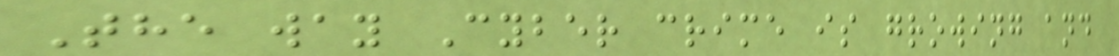The way Cyber crime is growing and
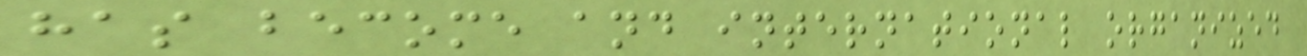has become and international organized
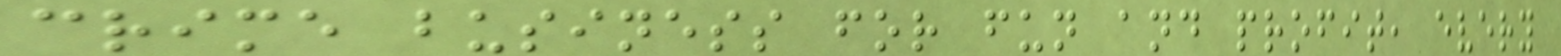crime business for fun and profit, every
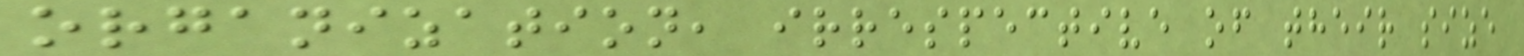organization, irrespective of their size
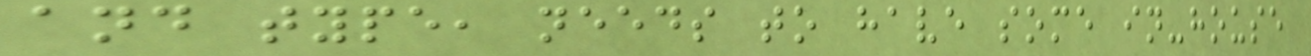and type, needs to have some in-house
